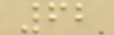62
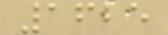1625
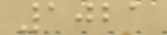1021
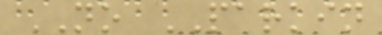NO PARKIN
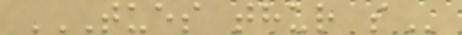TUES THUR S
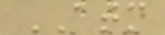ATM
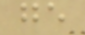ge
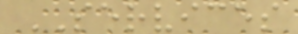SERVICES
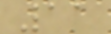11
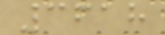3618
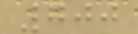700
